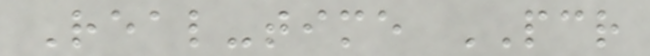Real-time PCR
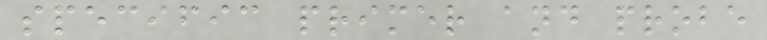specific primer and probe
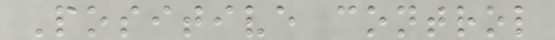Positive control
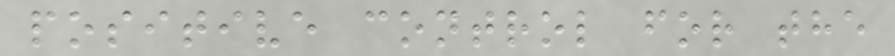positive control for the
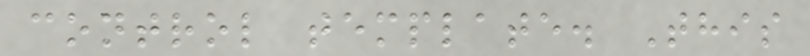control template. This
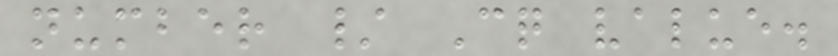number / Cq value.
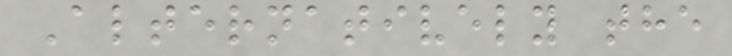Alternatively the
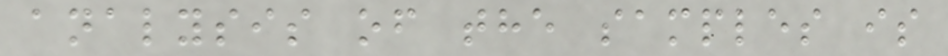analysis of the samples is
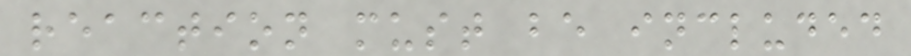reaction must be included
